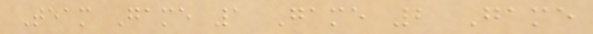Team Game 1 Game 2 Game
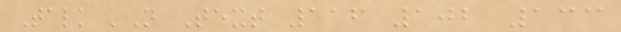Talk 'N Text 116 102 133
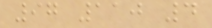97 110 4
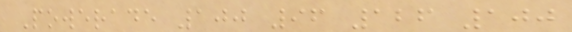Powerade 100 96 126 100
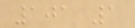101 1
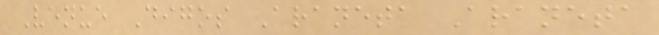Venue Digos Araneta Araneta
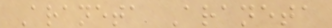Araneta Araneta
